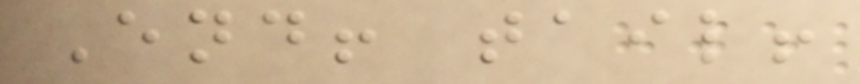End! tail!
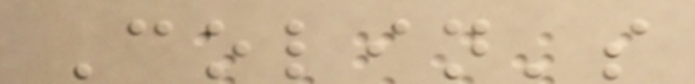Colin's
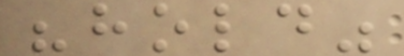"hold"
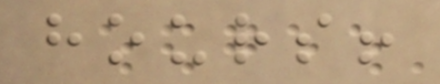hours!
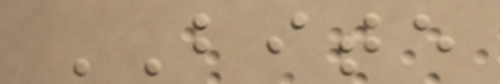BITE
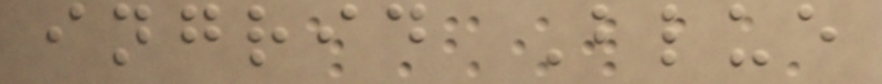ingrid Blue
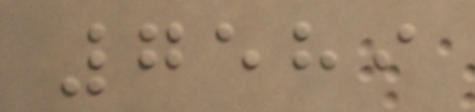7589
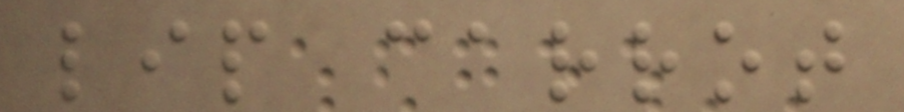lip carrot
